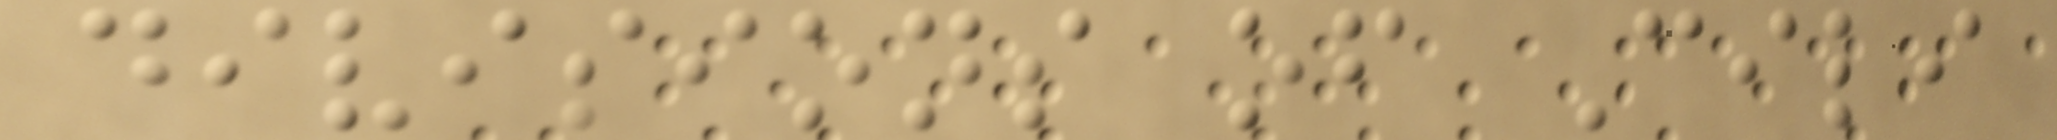divisions of Cili
